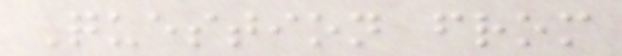Question from
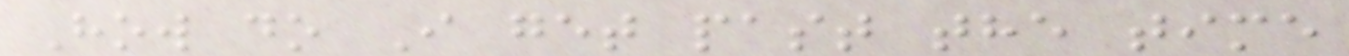How do I get past the time
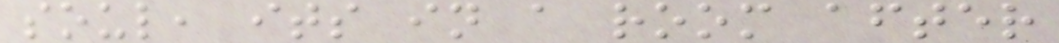soul, its in a room after
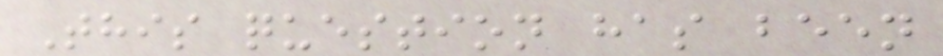This question has been
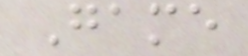Game
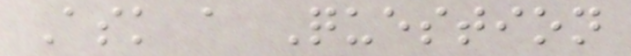Ask a Question
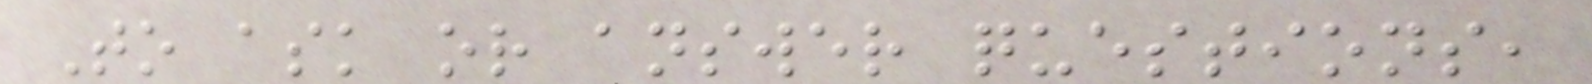To ask or answer questions,
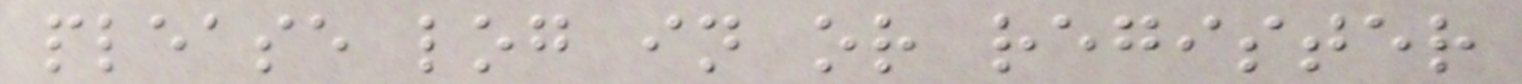please log in or register
